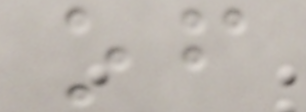of
